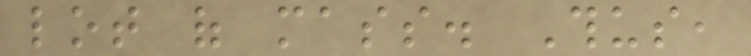lot of mass. Thus,
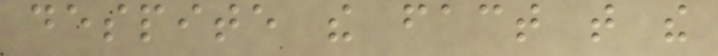despite the fact that the
